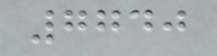7740
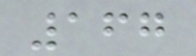167
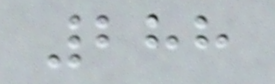288
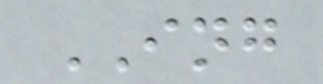ING
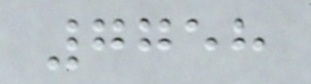7758
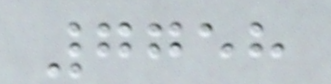7758
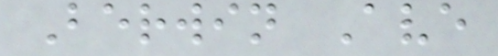Berwin Ave
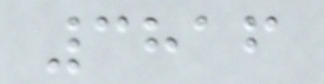3816
